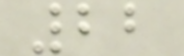22
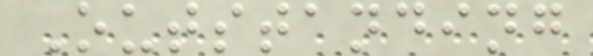Outstanding
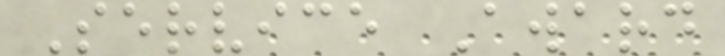Service Award
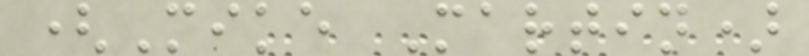(Mike Martin)
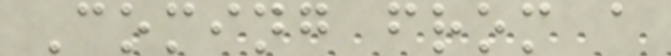Coming from a
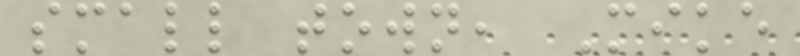small town, Mike
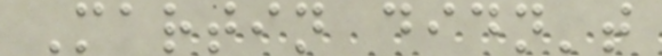Martin didn't
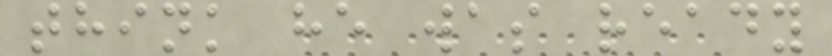think he was ready
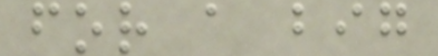for a big
